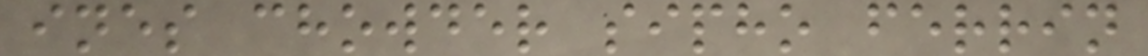ines chowder sipho ferrin
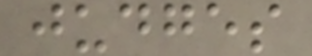judges
